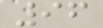96
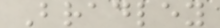Bradley
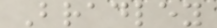Bradley
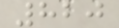820
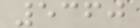5360
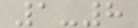1-8
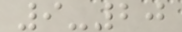9-20
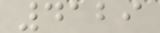4129
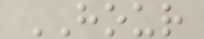HOUR
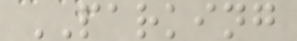PARKING
